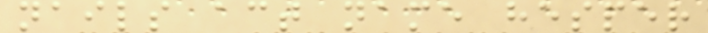nails act name hesper
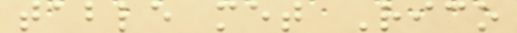table met Rico
